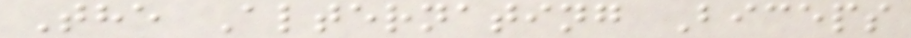The Alternating Biceps
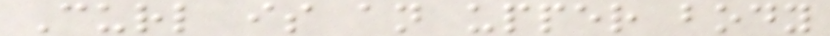Curl is an upper body
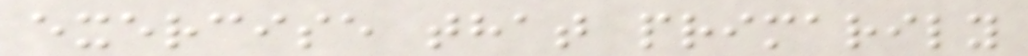exercise that primarily
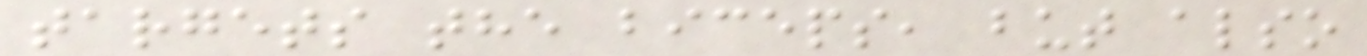targets the biceps, but also
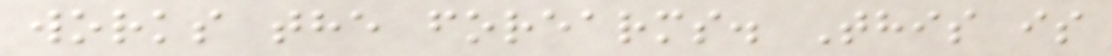works the forearms. This is
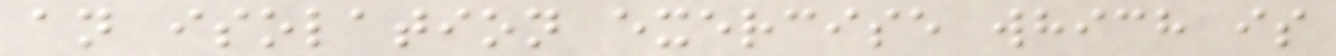an isolation exercise which is
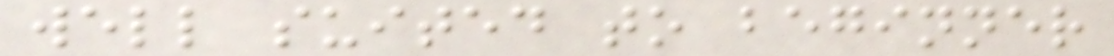well suited to beginner
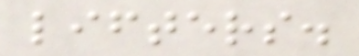lifters.
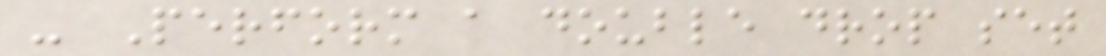- Perform a double drop set
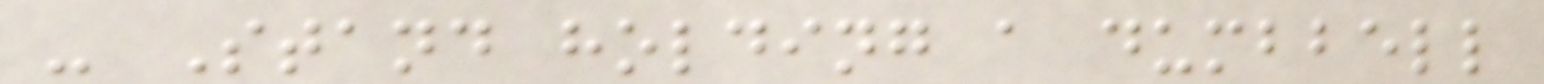- Stand holding a dumbbell
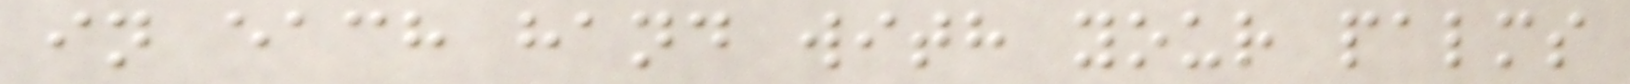in each hand with your palms
